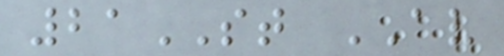21ST AV
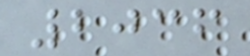2036
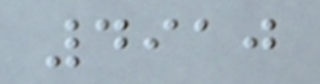4910
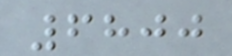6800
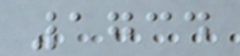1734
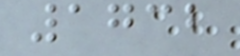1732
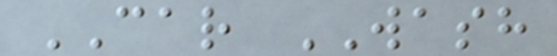CAR WASH
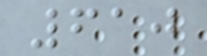610
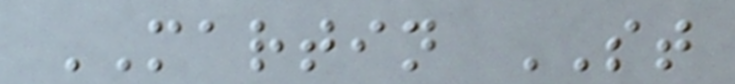MARTIN ST
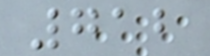712
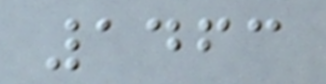1463
